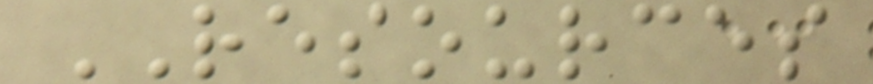RESOURCES
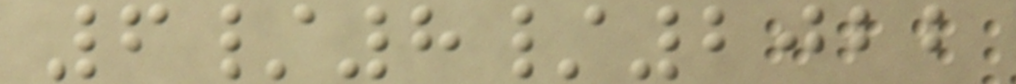6/8/2022
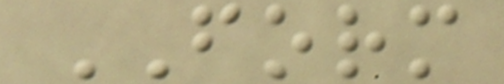FORM
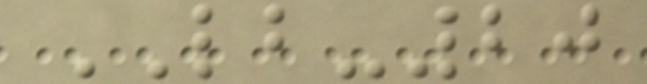LB-20
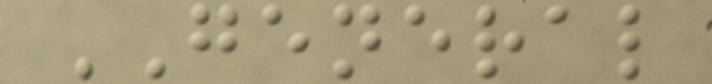GENERAL
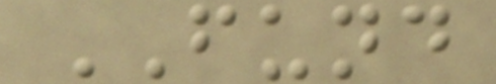FUND
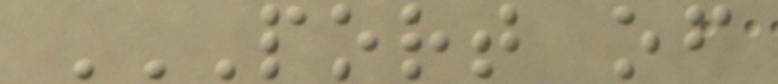PORT OF
